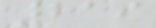219
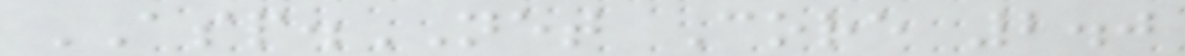ASP.NET Core 2.0
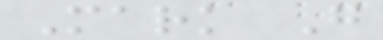Mark G
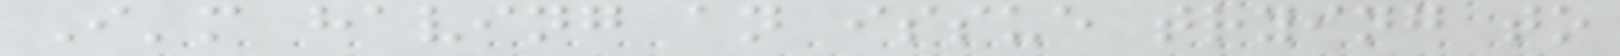I'm having an issue trying to
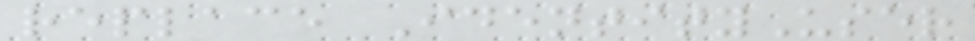replace IdentityUser
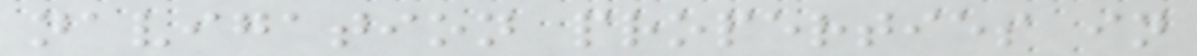navigation properties in
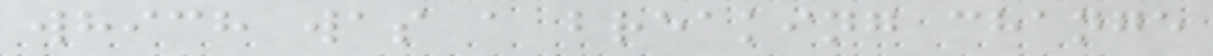which was a breaking change
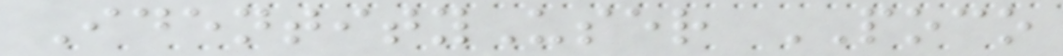IdentityUser POCO
